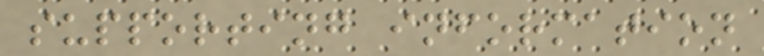supporting information
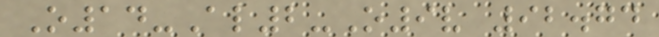O14-Al2-O9v 92.74
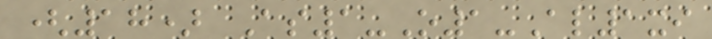(18) As1-O1-Al1xi
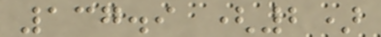137.9 (2)
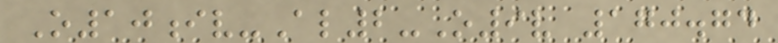O10iv-Al2-O9v 170.74
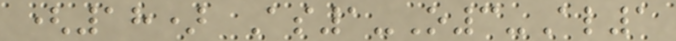(18) As1-O3-Al1
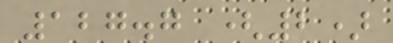127.7 (2)
